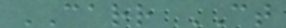CARR CT
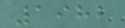1982
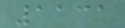1131
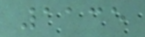1135
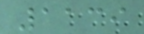1139
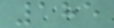185
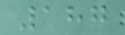187
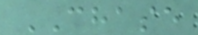CHASE
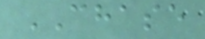CHASE
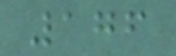176
